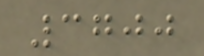3700
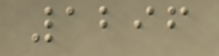1296
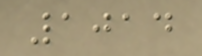1014
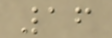16
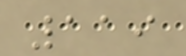119
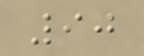90
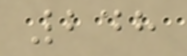248
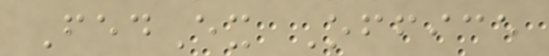FedEx Office
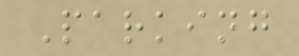Parking
